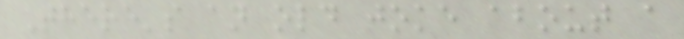There's an old joke about a
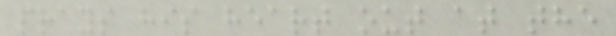prays his heart out at the
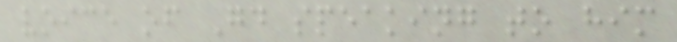voice of Gd speaking to him
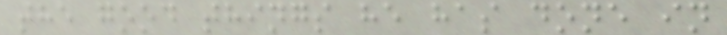the good things he has done in
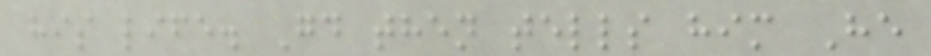his life. Gd then tells him He
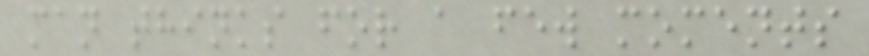man thinks for a few moments
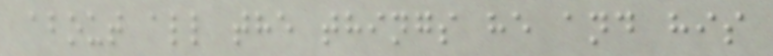about all the things he and his
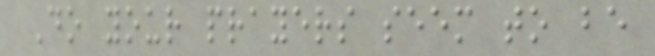Do your prayers seem to be
